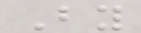By
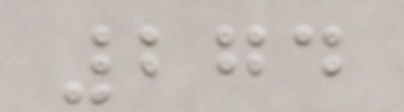274
